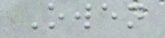Owen
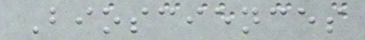Biosciences
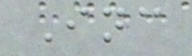Inc
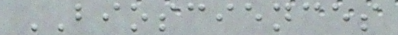BIOSCIENCES
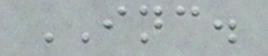INC.
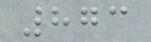873
